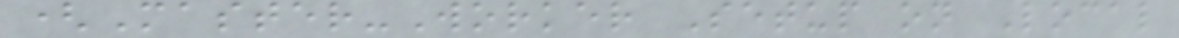(Master-Worker Setup on Local
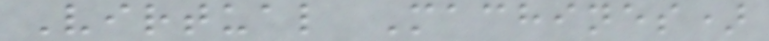Virtual Machines)
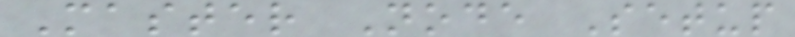Master Node Setup
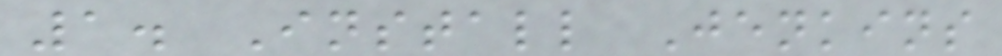1. Install Jenkins
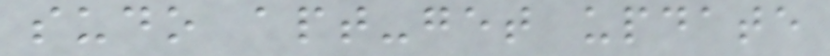sudo apt-get update
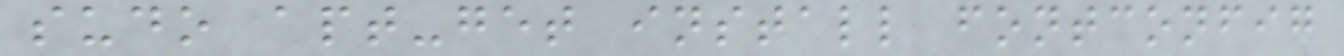sudo apt-get install fontconfig
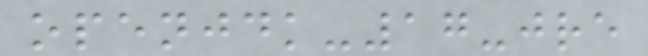openjdk-17-jre
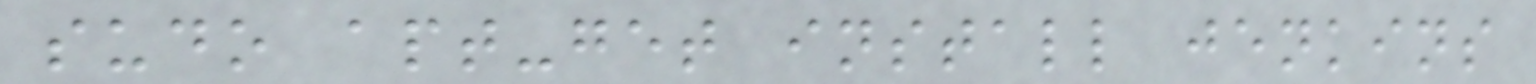sudo apt-get install jenkins
